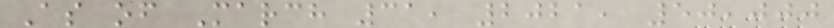As of March 31, 2021, 50,000
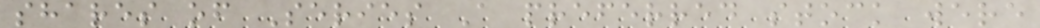shares of Series A preferred stock were
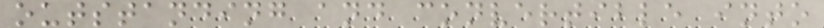outstanding and convertible into
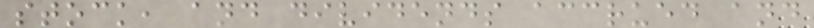stock, and dividends accrued and
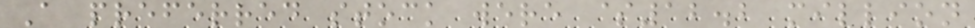A preferred stock were $12.2 million
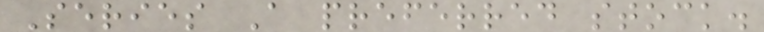Series A preferred stock.
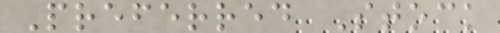Preferred Stock
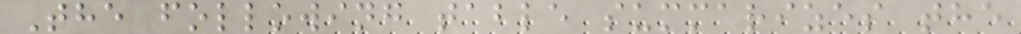The following table summarizes the
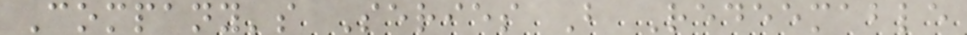Company's Series B Redeemable
